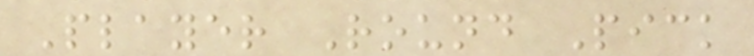Player Round Pick
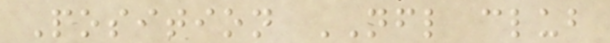Position NFL club
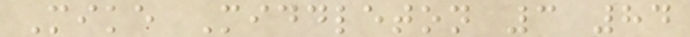Mike Middleton 3 84
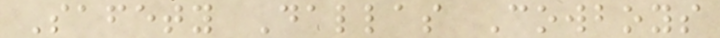Safety Dallas Cowboys
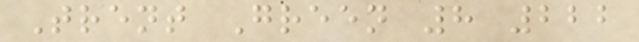Trent Green 8 222
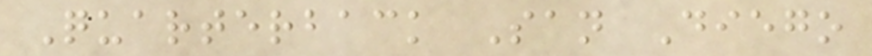Quarterback San Diego
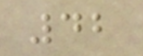42
